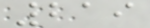219
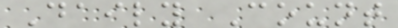Daily Count
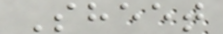Sheet
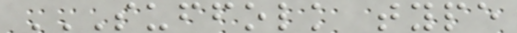SUFFOLK TYPE
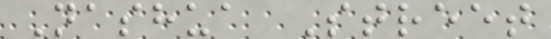Nashua Street
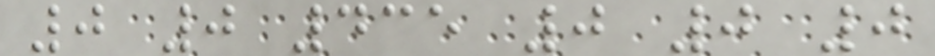0 0 435 0 0 0
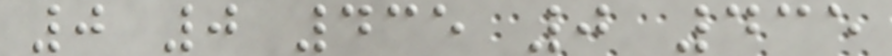0 0 435 0 435
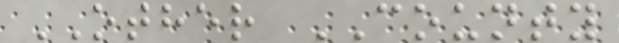OTHER COUNTY
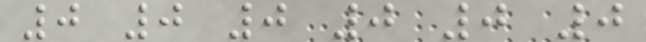0 0 0 0 0 0
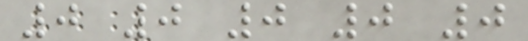0 0 0 0 0
